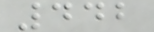442
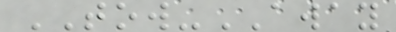TOW-AWAY
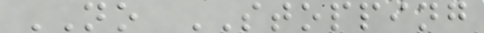NO STOPPING
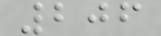206
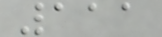111
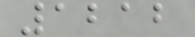1212
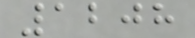1208
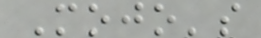Mojo's
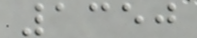1350
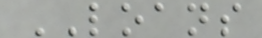LOANS
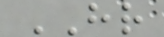HR
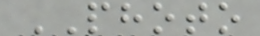PHOTO
